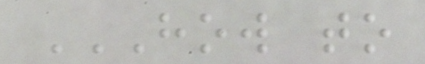HOW TO
